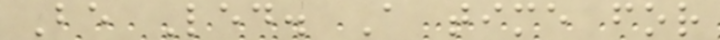Be Led. A time for
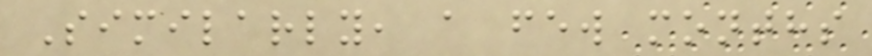Similarly, a few months
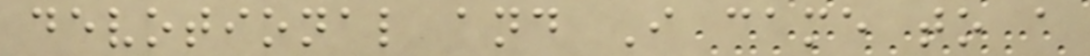devotional and I came to a
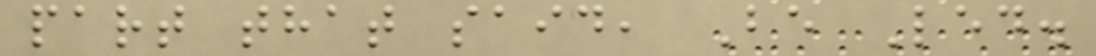part that said, Be Led.
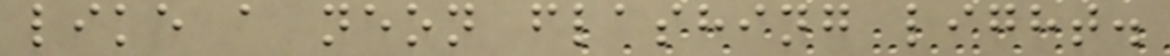like a neon flashing light.
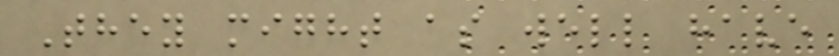They might as well have
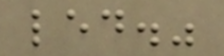led."
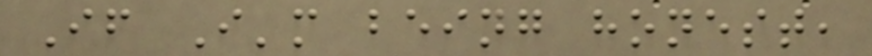If I'm being honest,
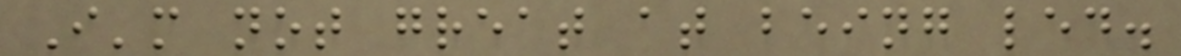I'm not great at being led.
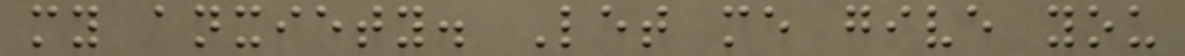my anxiety. Let me give you
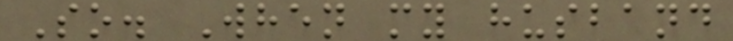So. When my husband
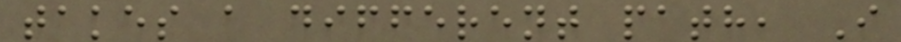takes a different path, I
